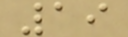19
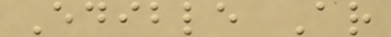Edible Ar
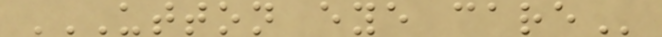UTTON EYE CARE
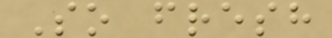So fresh
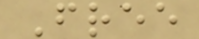Free
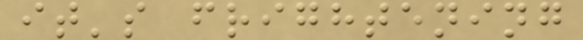it's frightening
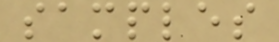samples
